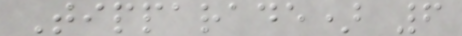Tipparade) 6
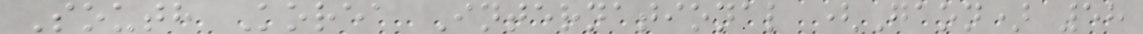South Korea International (Gaon) 58
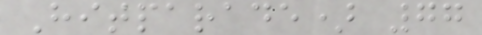Hitparade) 77
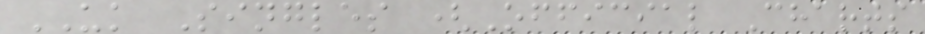UK Singles (Official Charts
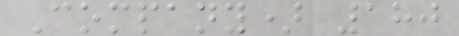Company) 180
